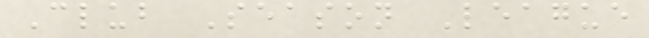Club Season League
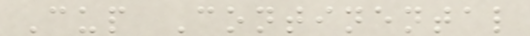Cup Continental
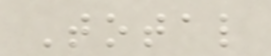Total
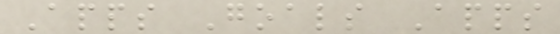Apps Goals Apps
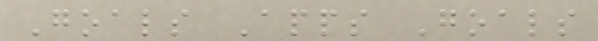Goals Apps Goals
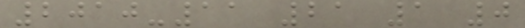2010-11 21 1 0
